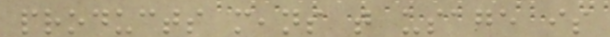products means that usage is
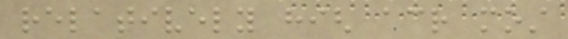relatively high across most
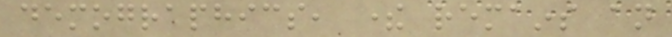demographics, there remains an
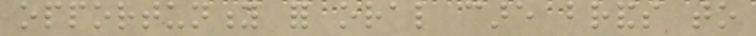opportunity for oral care brands to
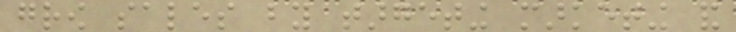grow sales by targeting marketing and
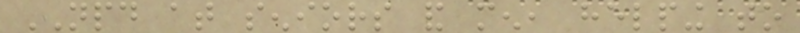NPD at seniors and men, helping to
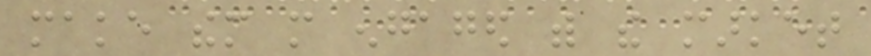make them more engaged with the market
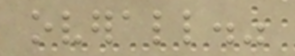overall."
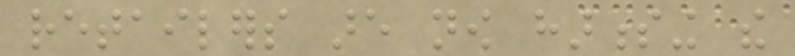retailers are now harnessing the
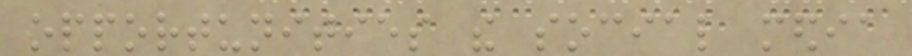opportunities the social media
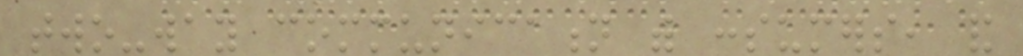two-way communication with consumers, and
